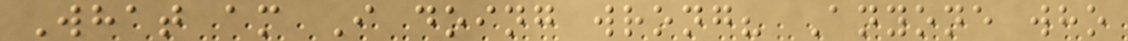What am I doing wrong? Anyone who
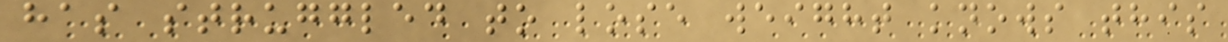has struggled to lose weight knows this
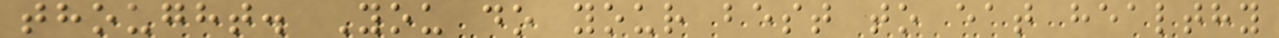thought. You do your best to eat healthy
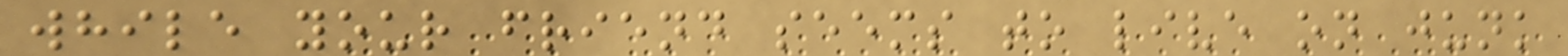while your friend seems to live on junk
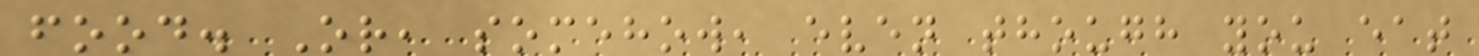food. Or, somehow, even though you eat
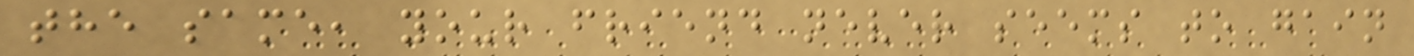the same, your friend never seems to gain
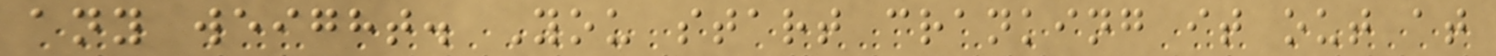any weight. You start cranking it out at
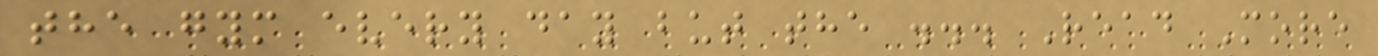the gym every day but the ... Read More
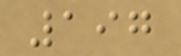197
